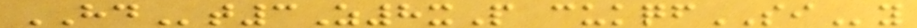HDt3Z8xP cukqfSIy
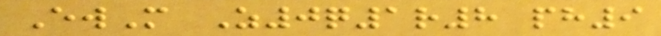EwM Z0q1r8 ph9
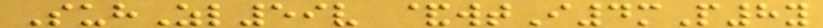SuhZl59v &wtI4mP8y
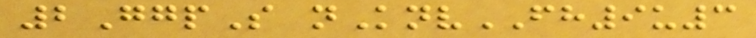2GgpS nKnvFH9u3
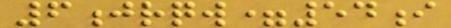6jrqw=54i
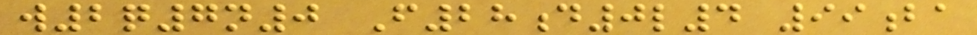w2q7n0 F28d0l4 99ba
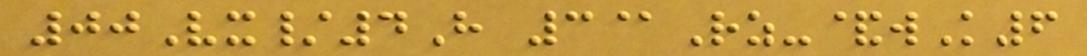00Vx/4H 3@Rz-&wK6
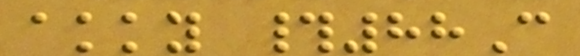akky #88C
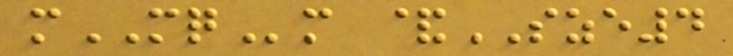mMQm &SZE4
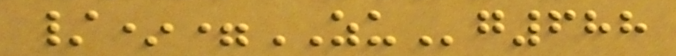/*=ZUg688
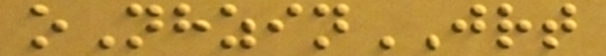oNhzinJRT
